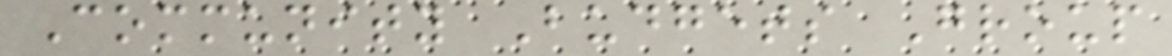Community Budgets Group
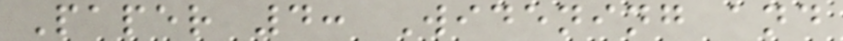Paper 4: Widening and
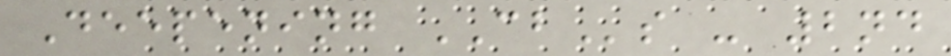Deepening CBs - 2nd
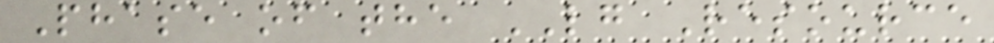Phase of the LG Resource
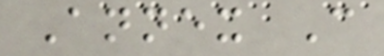Annex C
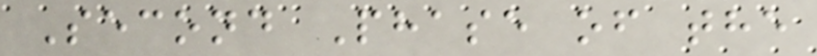Second Phase of the
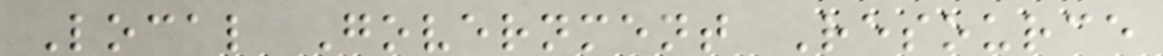Local Government Resource
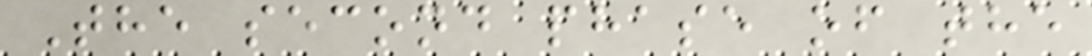The second phase of the
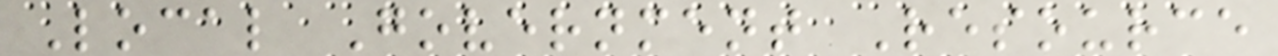Local Government Resource
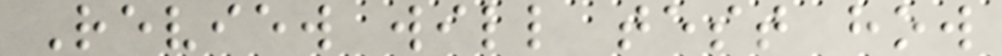Review will test how
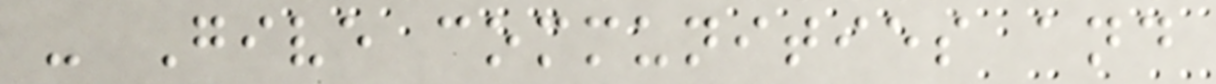- Give communities and
